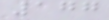177
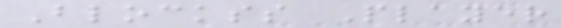Blockss Player
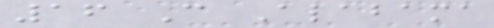16 C Alabama
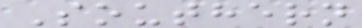Southern
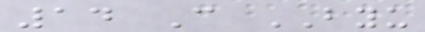14 C BYU
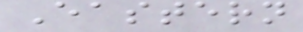Eastern
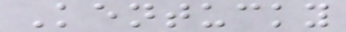Kentucky
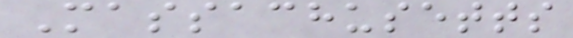Massachusetts
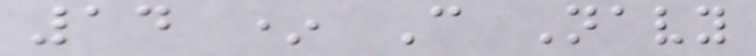14 * C Navy
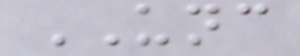UNC
